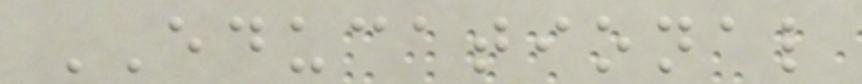EDUCATIONAL
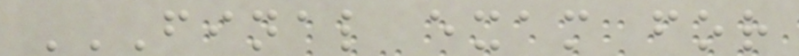FINAL EXAM FOR
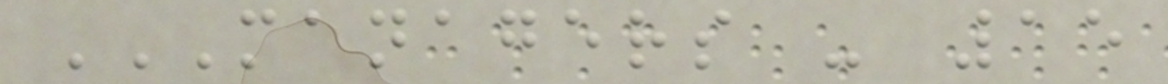MANAGERS - 15
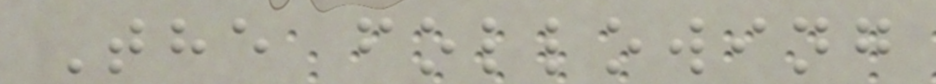The following
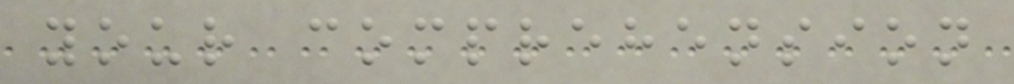your comprehension
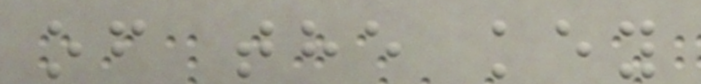of the key
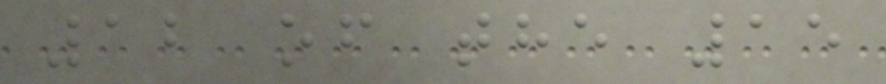12 of the 15
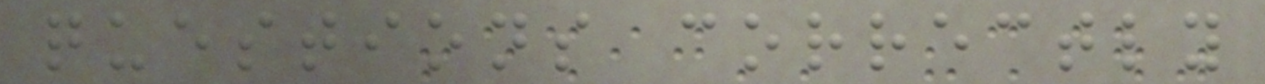questions correctly
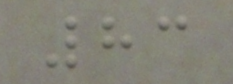83
